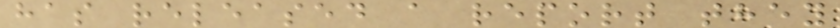has released a report they
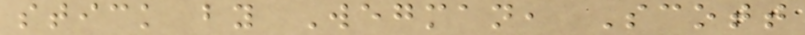stick by Wegman, Scott
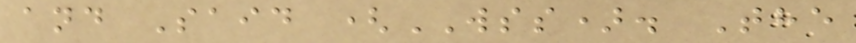and Said (WSS). The
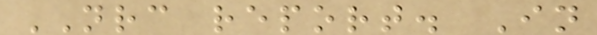NRC report. In
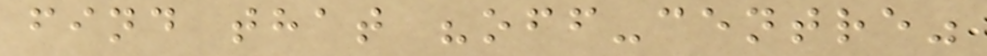find that "off-centre"
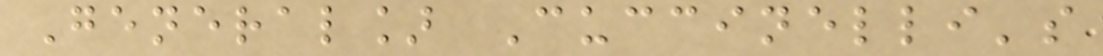General] Cuccinelli's
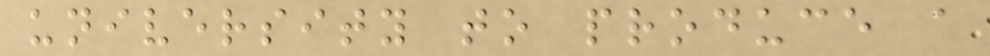university to produce a
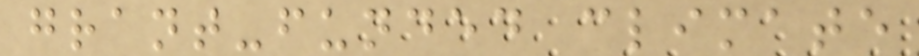grant-funded climate
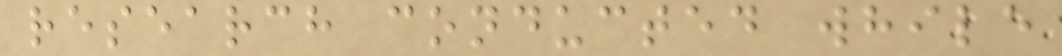research conducted while
